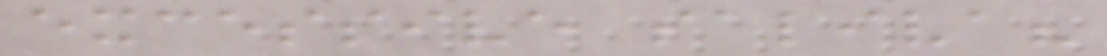excessive saliva?
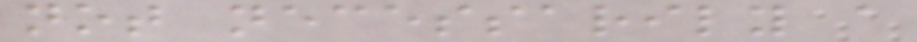not necessarily a
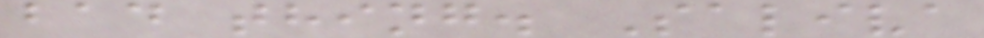bad thing. Saliva
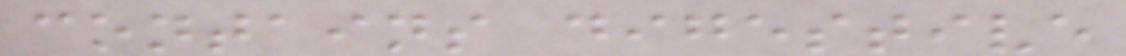contains digestive
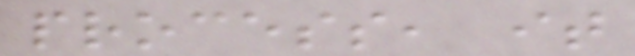process, it
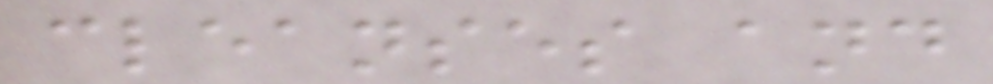cleanses and
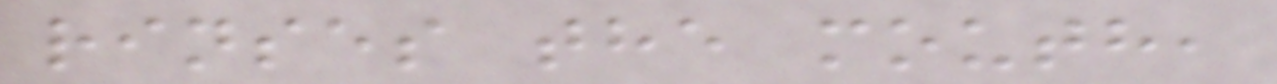rinses the mouth,
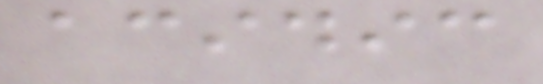acidic
